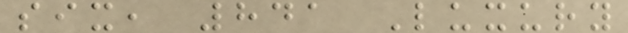six, 841 Luxury
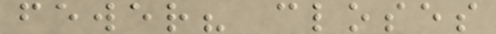fewer? closes
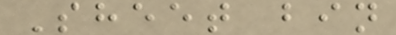Sheet bin
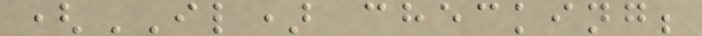(IL) checking;
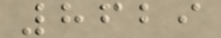8629
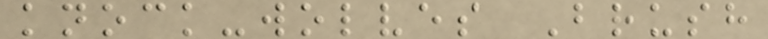knock-wolves Brush
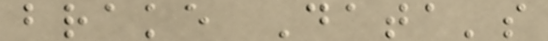brake Data's
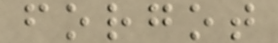forgot
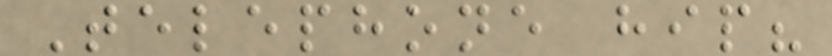Telephone hip?
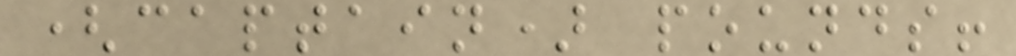(captain) pounds!
